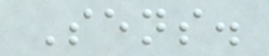Sens.
